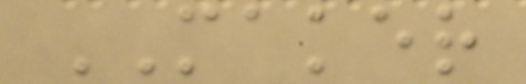MAKER
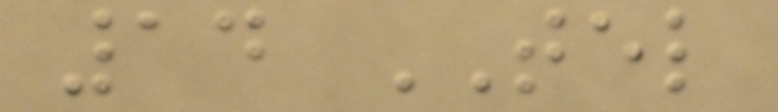14 TEL
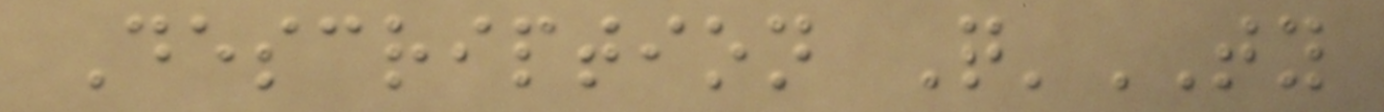Description Q'TY
